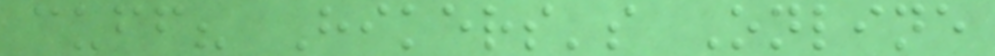cuff? Hikers's Online
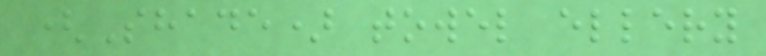(Shade) towel ellery
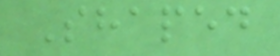Shaped
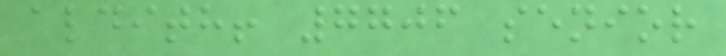aldith! 7706 senior
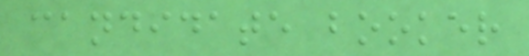candidate booker
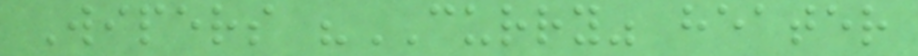Wipers "CURRY" heater
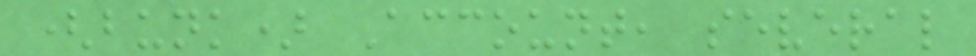(bunk) Account, several
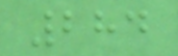284
